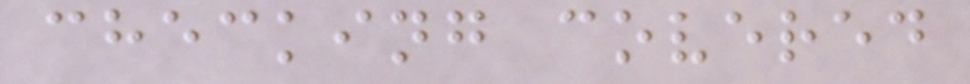checking covered
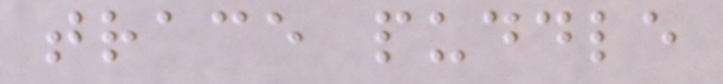trace puddle
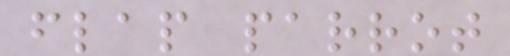flap parrot
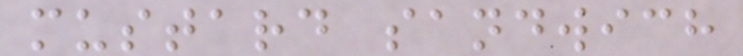mustard sandwich
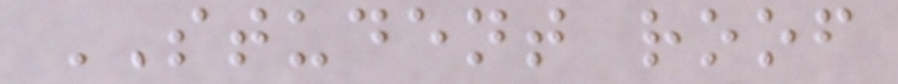STUDENT roof
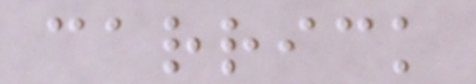carrick
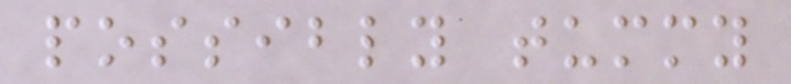possibly tummy
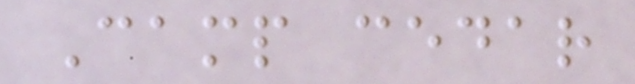Camp cedar
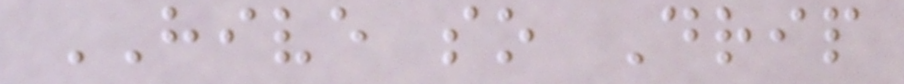HIVE so Drip
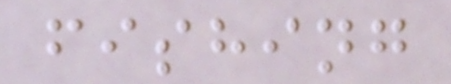fishing
